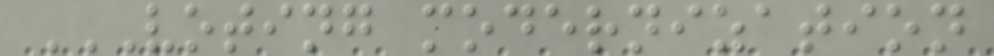VOTING MODERNIZATION
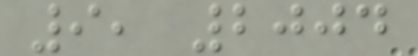9, 2004
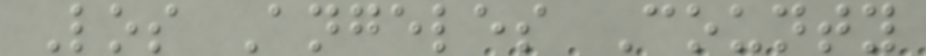Los Angeles County
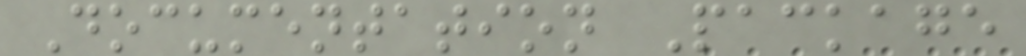Documentation Package
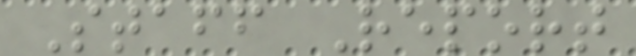Staff Report
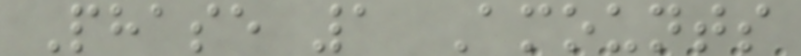Phase 1 Amounts
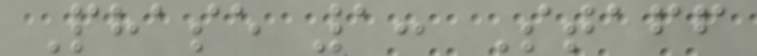Phase 1: Staff
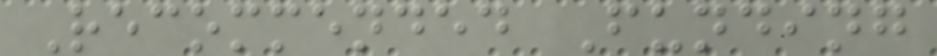Recommended Funding
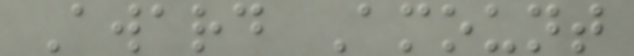Award Amount
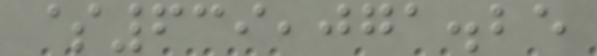$639,071.25
